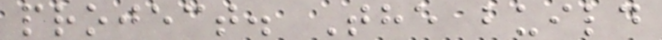project. The build
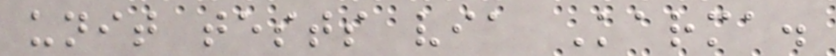unit tests via Karma.
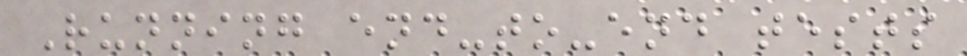Running end-to-end tests
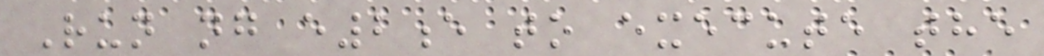Run ng e2e to execute the
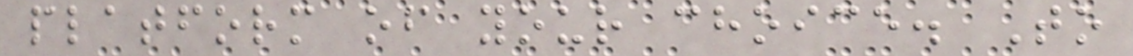platform of your choice. To
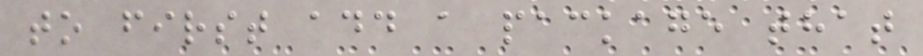to first add a package that
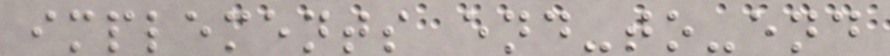implements end-to-end
